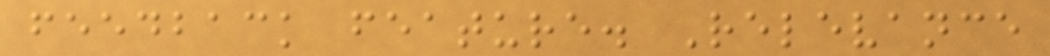feedback feature. Relevance
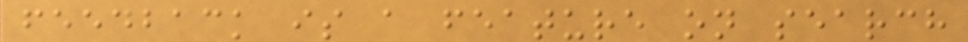feedback is a feature on search
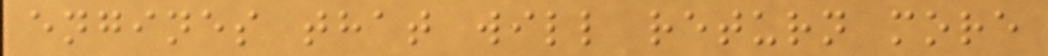engines that will return more
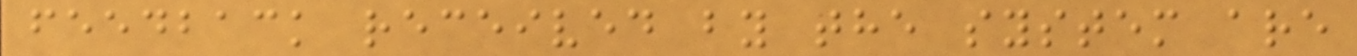feedback received by the system are
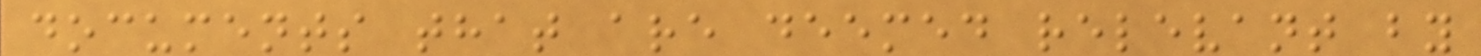documents that are deemed relevant by
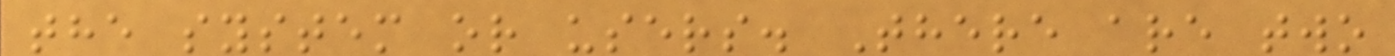the system or users. There are two
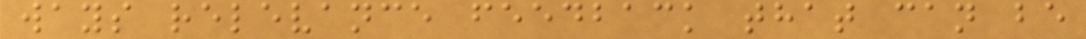ways relevance feedback that can be
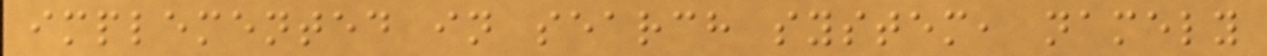implemented in search system, namely
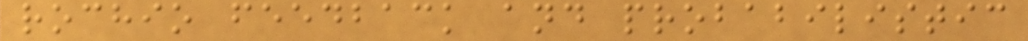rochio feedback and probabilistic
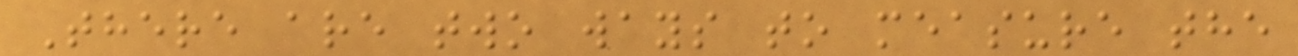There are two ways to measure the
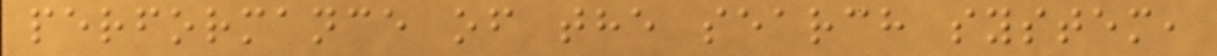performance of the search system,
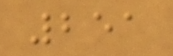251
